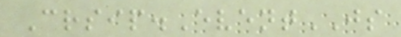Crsip.EventJS
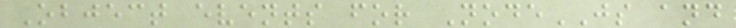Object events for NodeJS and
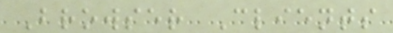Browser Clients
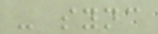- sync
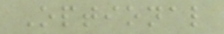Optional
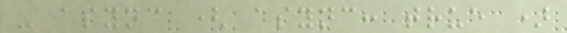- async ( async: true )
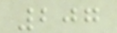207
